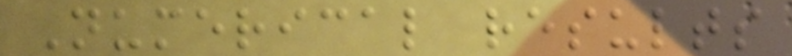Numerical results
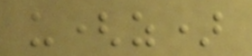u(z)
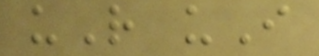uR uI
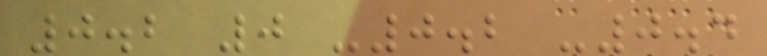0.2 0 -0.2 -0.4
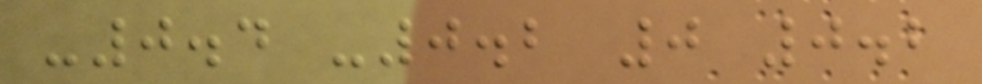-0.4 -0.2 0 0.2
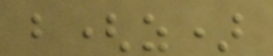b(z)
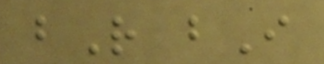bR bI
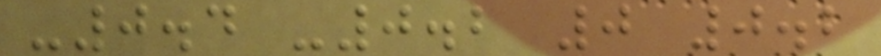-0.4 -0.2 0 0.2
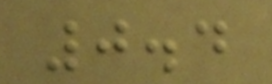0.4
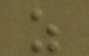z
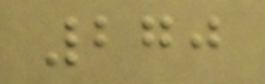270
